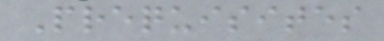Prequisites
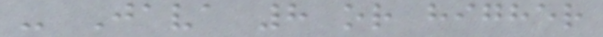- Java 8 or higher
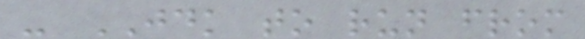- JDK to run from
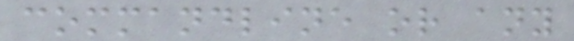commandline or any
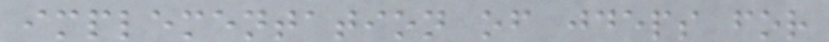implementation of jdeps for
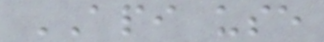API use
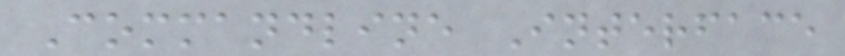Commandline Interface
